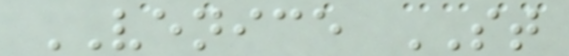VENICE ST
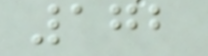172
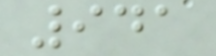941
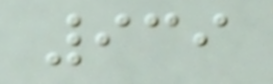939
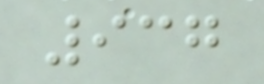937
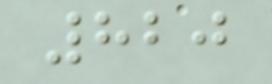820
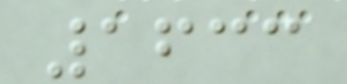1633
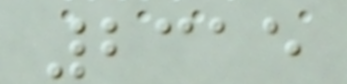2315
